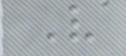V
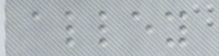alley
